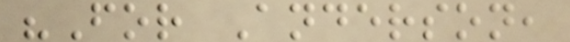"For Anderson,
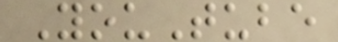YouTube
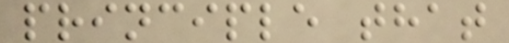principle that
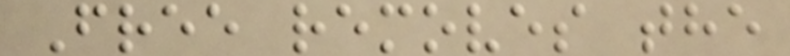Free removes the
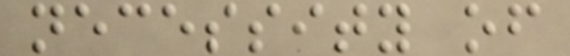necessity of
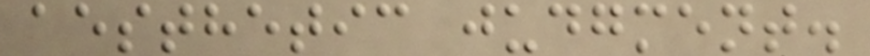aesthetic judgment.
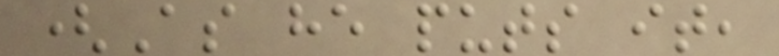(As he puts it,
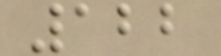122
